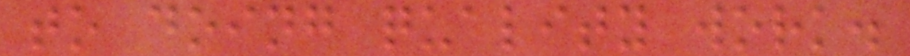to doing quality work.
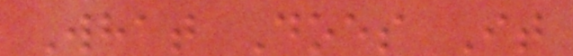What Does It
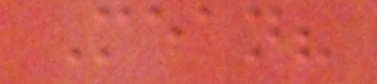Mean?
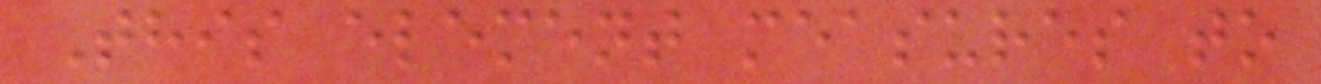This element measures to
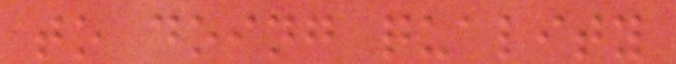to doing quality
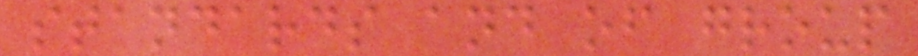standards and of group
